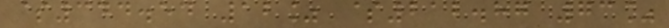$344.54 12% $212.87 73%
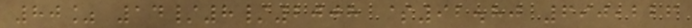80% 14/8/2008 $92.80 690,226
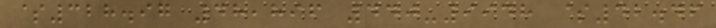$328.97 48,896 440-9948 $42.46
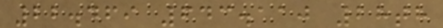22.469 643.110 28th
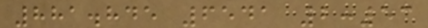881.845 6541 2:53
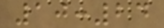10:24
